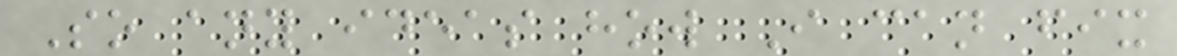So any ideas how I can fix
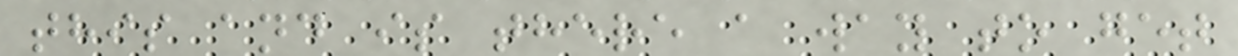this and is there a way to get
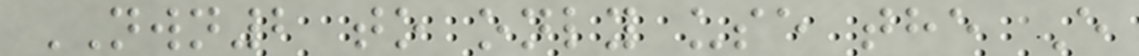NWN2 to only use the E
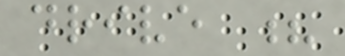drive ?
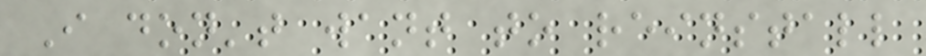I don't want to reinstall
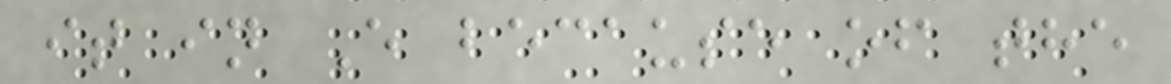it in E because of the
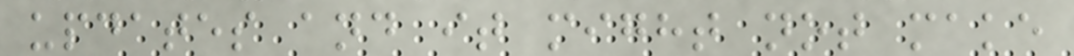updates and it might not make
